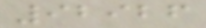92926
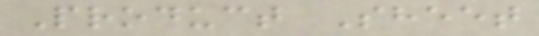Product Sheet
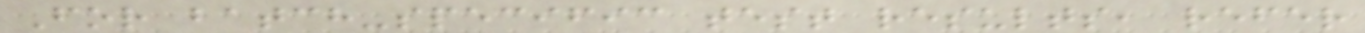For batch-specific test results, refer
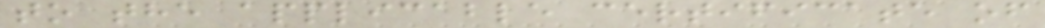to the applicable certificate of
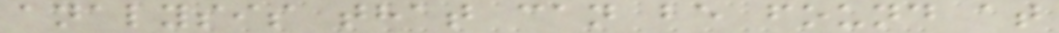analysis that can be found at
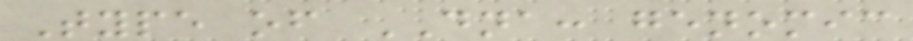Type of DNA: genomic
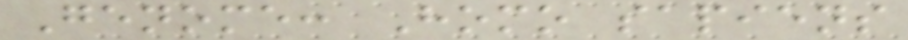Genome: Homo sapiens
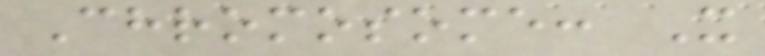Chromosome: X
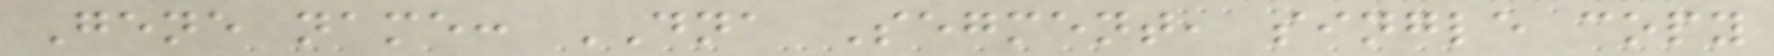Gene name: DNA Segment, single copy
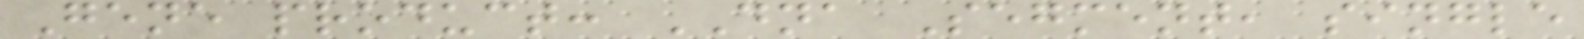Gene product: DNA Segment, single
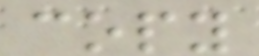copy
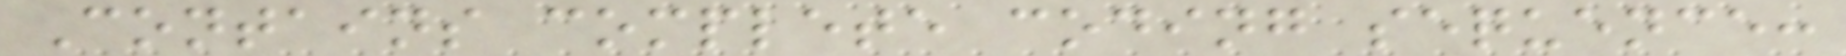Contains complete coding sequence:
